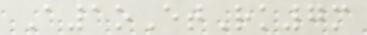A1oEtRk7m
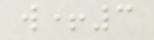w+3
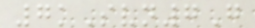7kSvn7G
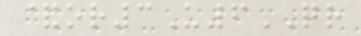&or3U6QR
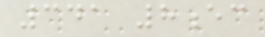341 8ec
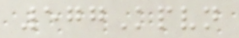577Kpvn
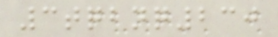3tqbnq230
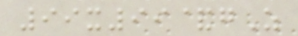99x99&gZ
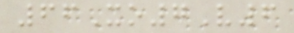66Xo7V6
